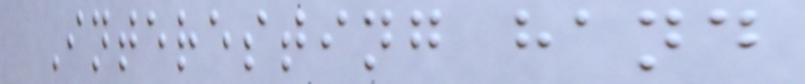Interesting hand
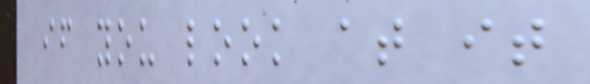if you look at it
